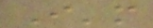I'm
